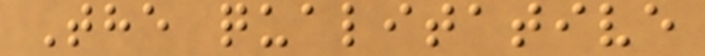The qualitative
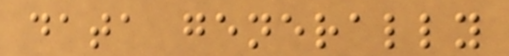data generally
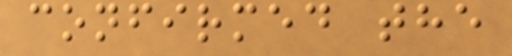confirmed the
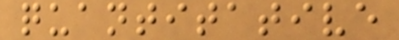quantitative
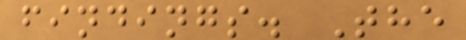findings. The
